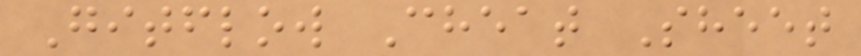Gitflow Cheat Sheet
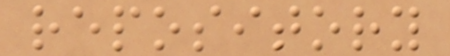repository
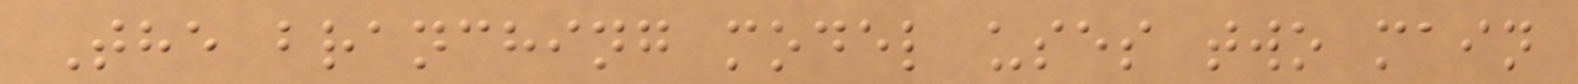The branching model uses two main
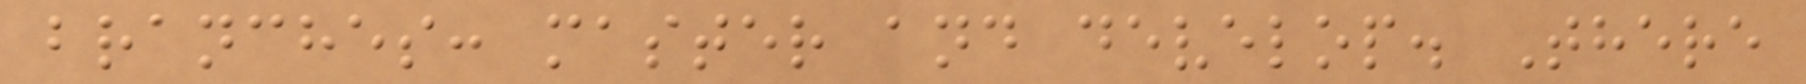branches: master and develop. There
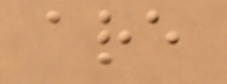are
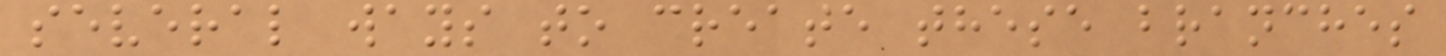several ways to create these branches
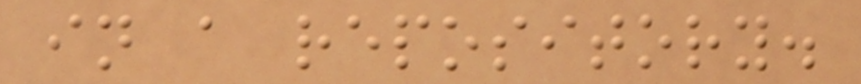in a repository.
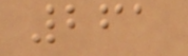261
